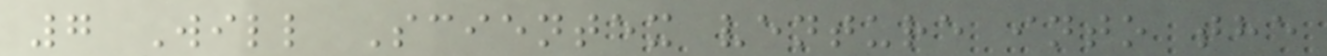7 Will Scientex venture into the
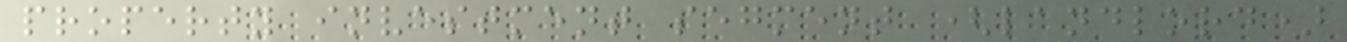property investment segment (landlord)
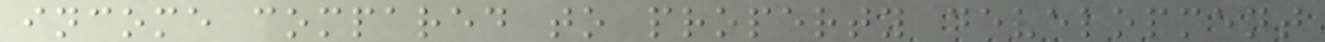income compared to property development
